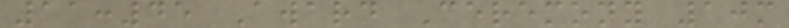11:45 Award Ceremony 10m
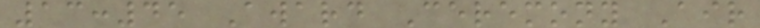13:45 Award Ceremony Air
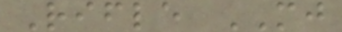Rifle MJ
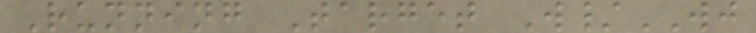Running Target W/WJ
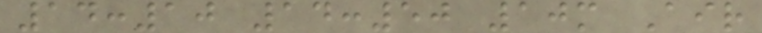14:10 14:50 10m Air
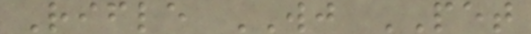Rifle WJ PET
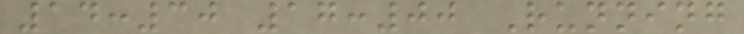14:30 17:00 Running
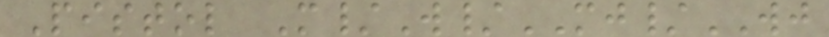Pistol M/W/MJ/WJ
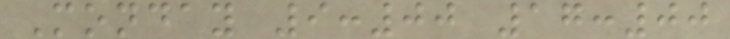Monday 9:00 17:00
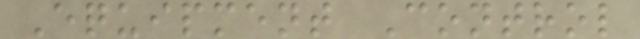Equipment Control
